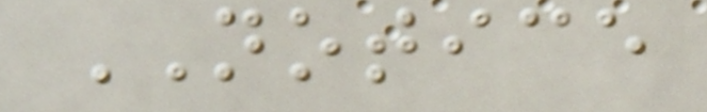NOTICE
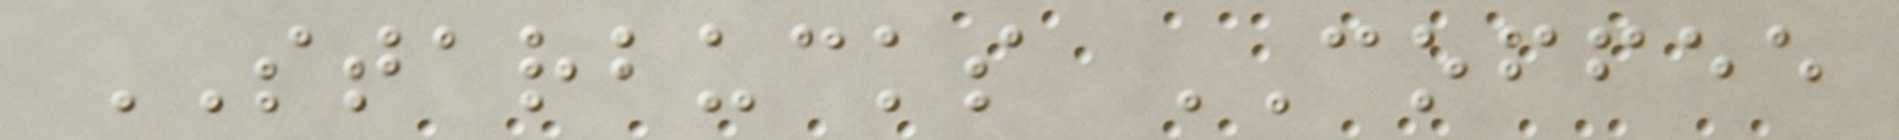STARBUCKS COFFEE
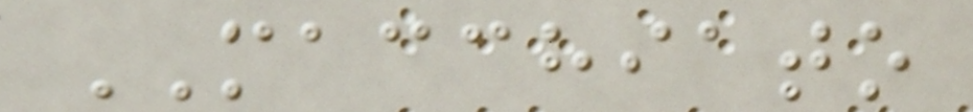MACCHIATO
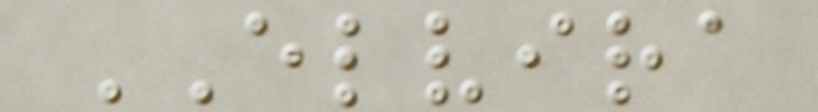ELVIRA
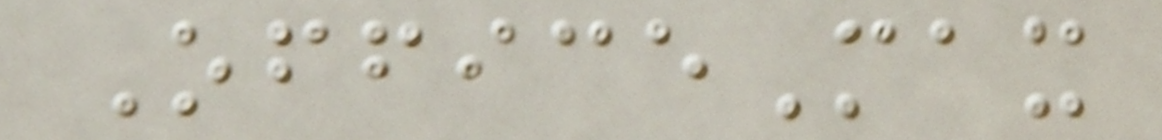OfficeMax
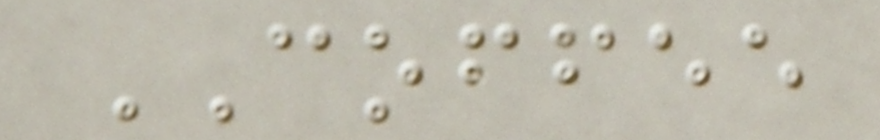COFFEE
